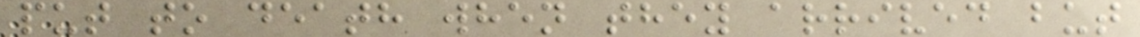put to death when they arrived but
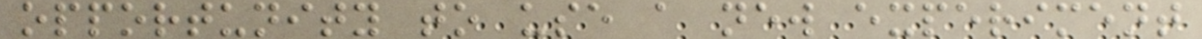opportunity to use a new experiment
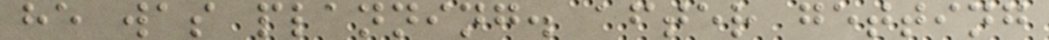he was planning. after getting
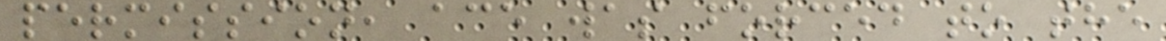permission, ace was forced to the
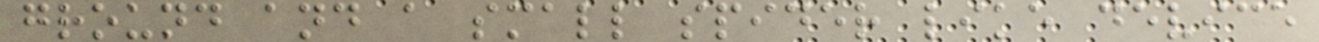ground and a small spider like device
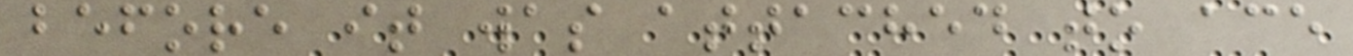before it was attached to ace
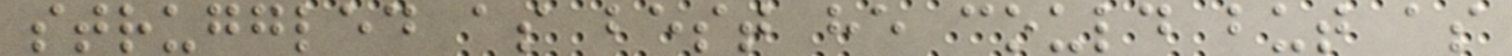struggled as best he could but as
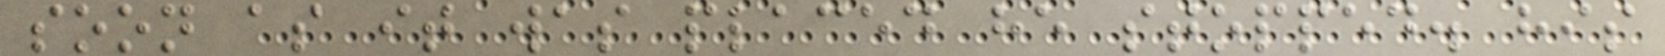soon as it was placed he stopped. his
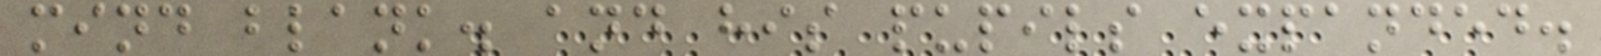mind blank. and his pupils expanded.
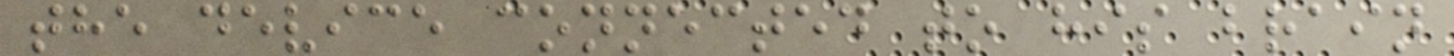the device connected to his brain
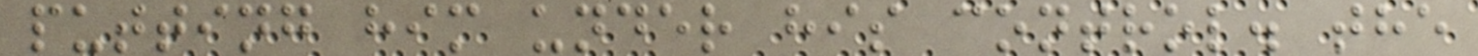putting him under his control. the
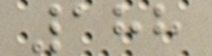188
